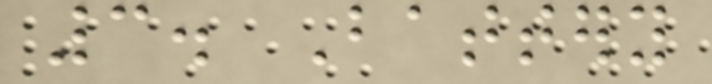3. Battery
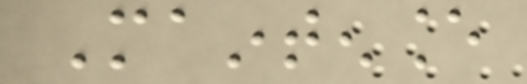Maintenance
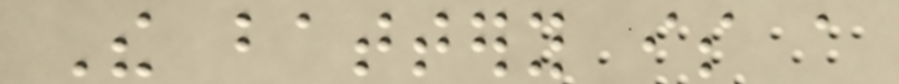The battery is a
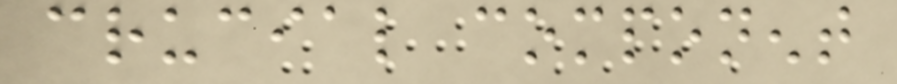crucial component
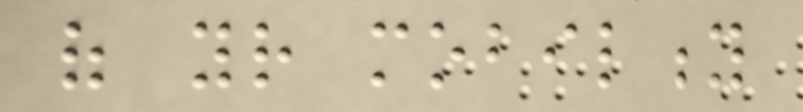of your mobility
